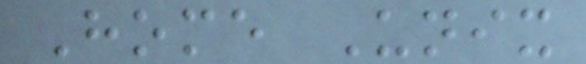Home Unix
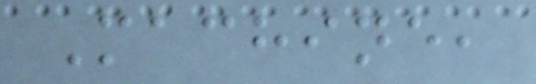Machine,
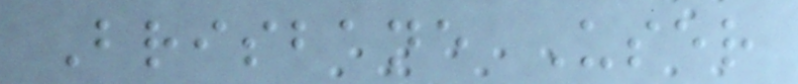Brisbane User
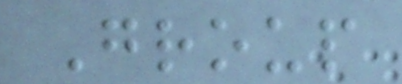Group
